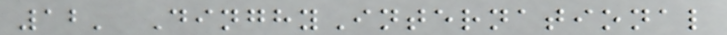12' DinghyInternational
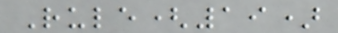Rule(19)
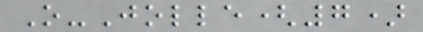O-Jolle(7)
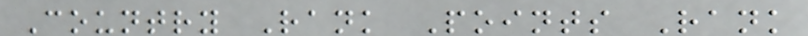Country Rank Points Rank
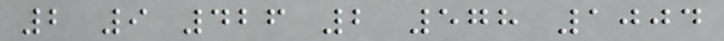2 9 426 2 578 1004
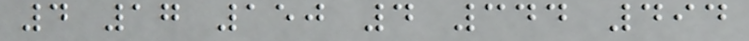4 17 150 4 344 494
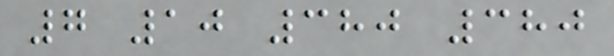7 10 380 380
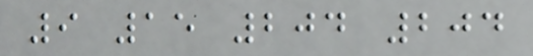9 15 204 204
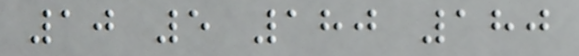10 5 180 180
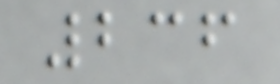236
